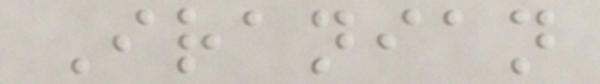Iranian
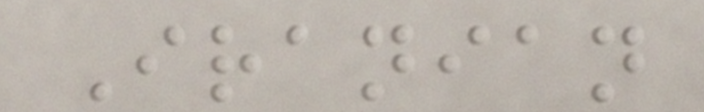Iranian
